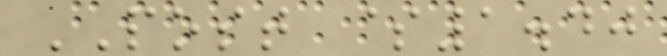POST $1.40
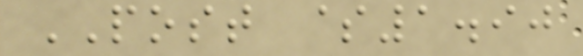POST $1.90
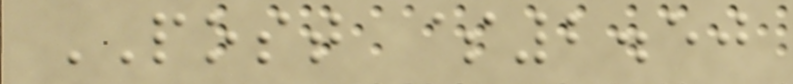POST $2.50
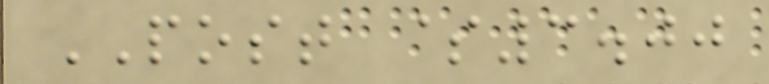POST $3.00
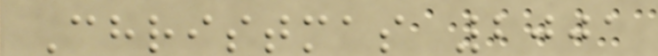Christmas 2001
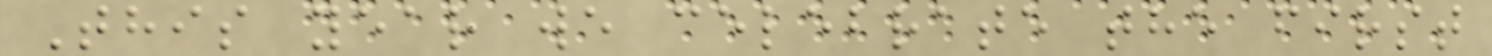This year we celebrate the first
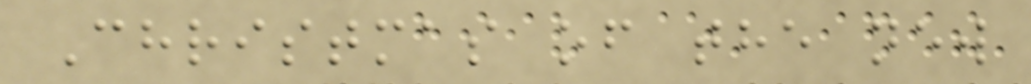Christmas of the new
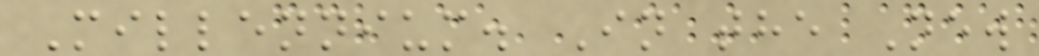Millennium. In the New
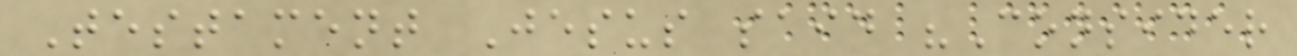Testament Jesus said "Consider
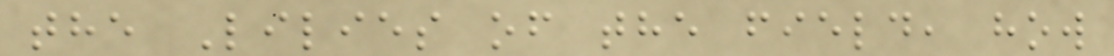the Lilies of the field, how
